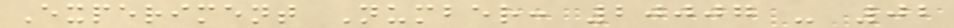Experiment Number: 20007 - 02
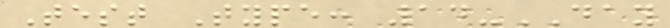Test Type: 14-DAY
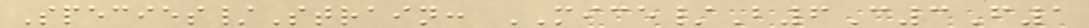Species/Strain: MICE/B6C3F1
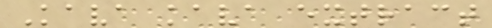Kava kava extract
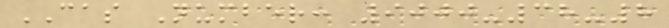CAS Number: 9000-38-8
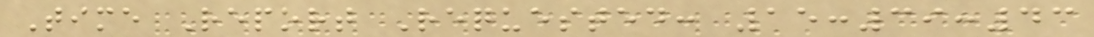Time Report Requested: 15:39:43
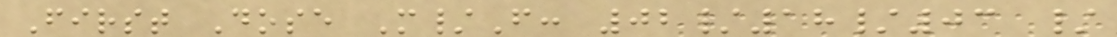First Dose M/F: 02/18/03 /
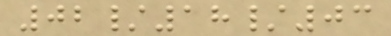02/18/03
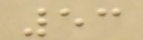53
